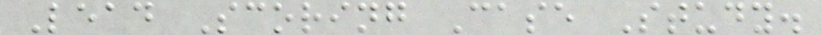Lead Scoring Case Study.
